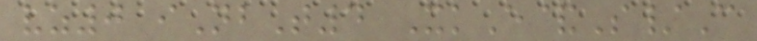vz0 iNbT4 XkE&S/C
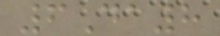6Da8
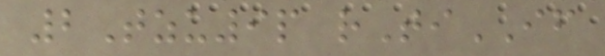2Tzu9p rTiIF
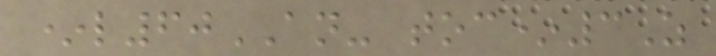*l60AN- toc*3Z
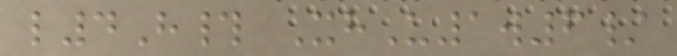l4H# XhU1w6/
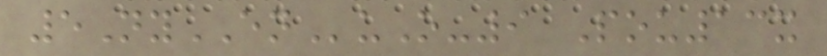5NyENuO-9 Pou13x
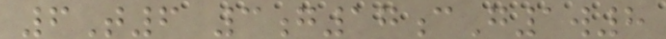6T6 3g17cG1w8
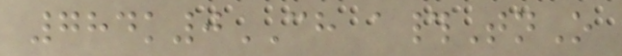784k0CH a#TnO
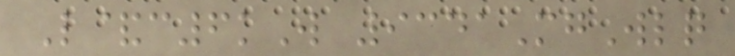L&c6kW 9341MgWlq
